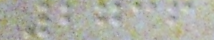2736
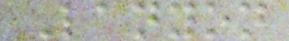Lanyon
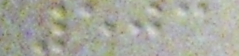503
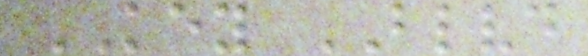KEY BLVD
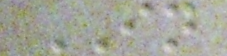IN
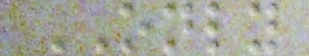ONLY
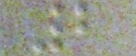2
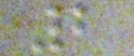2
